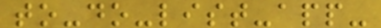to-do-list-app-
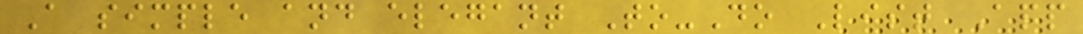A simple and elegant To-Do List App
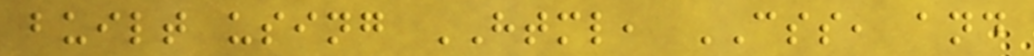built using HTML, CSS, and
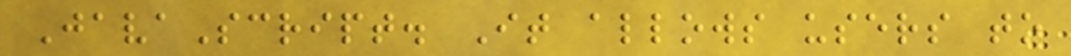JavaScript. It allows users to
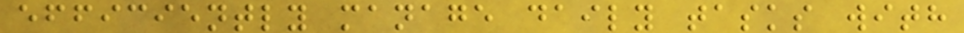efficiently manage daily tasks with
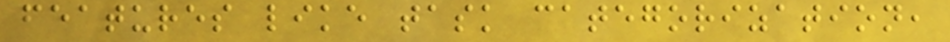features like task categorization,
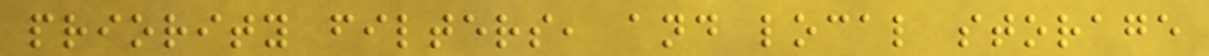priority filters, and local storage
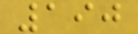190
